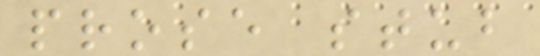prose stub
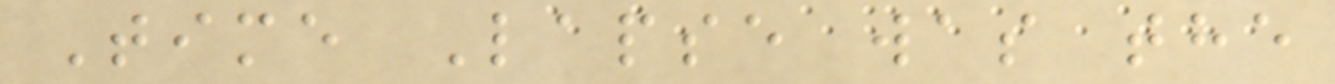Time Lapse was the
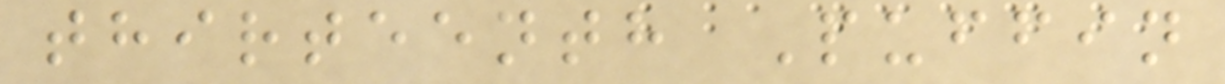thirteenth Puffin
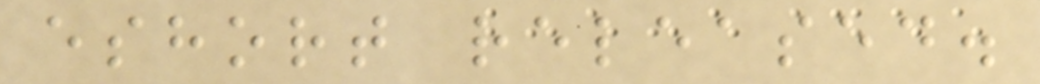eshort released.
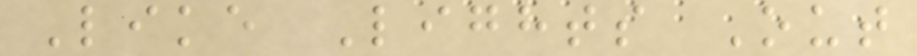Like Lights Out
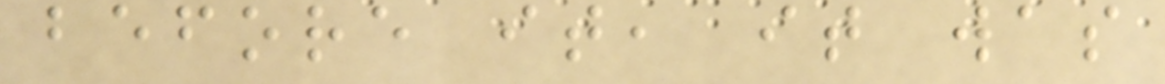before it, it was
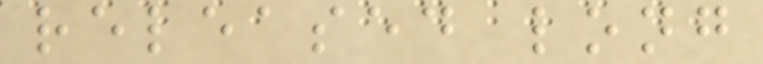released long
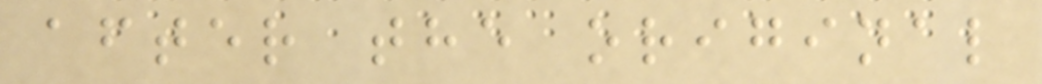after the original
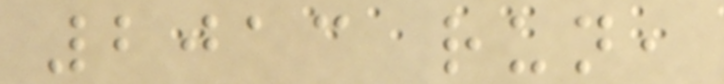2013 run,
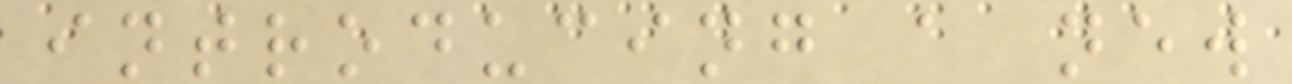introducing a new
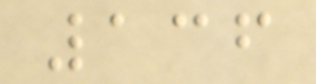136
